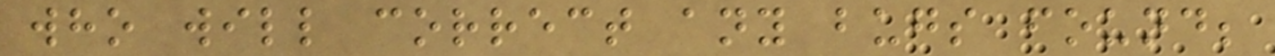who will correct any bugs found;
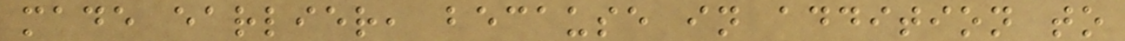made earlier, because in addition to
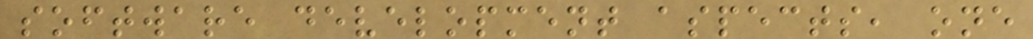software development aspects, one
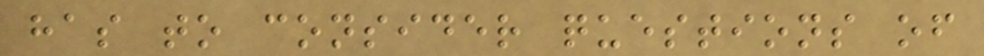has to consider questions of
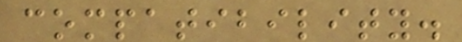compatibility.
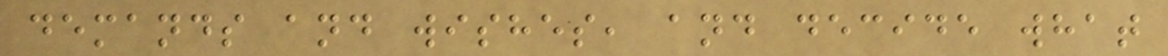demands and wishes, and decide what
